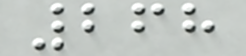268
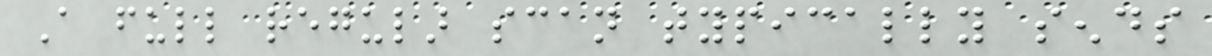A full regular scan typically sends
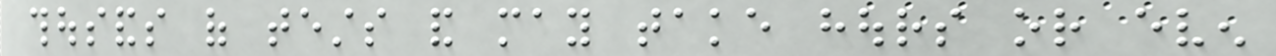thousands of tests and may take hours or even
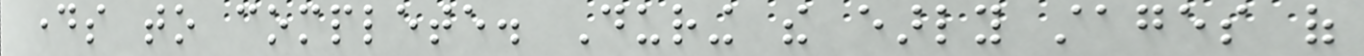days to complete. During the early stages of
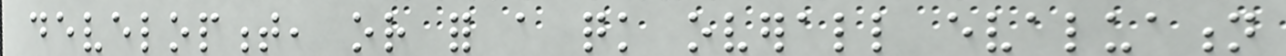development, or for a quick overall evaluation
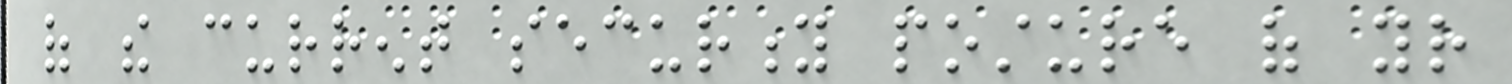of the current security posture of your
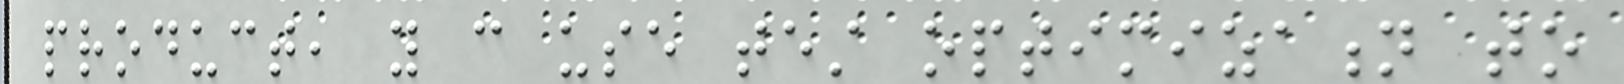product, you can use test optimization to
